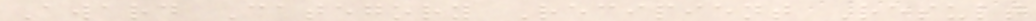Award Category Recipient Result
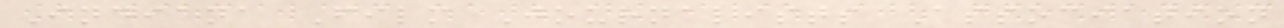Indiana Film Journalists Association
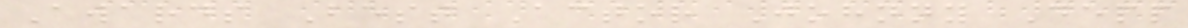Awards Best Actor Johnny Depp
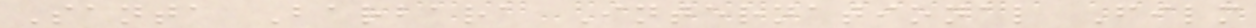Santa Barbara International Film
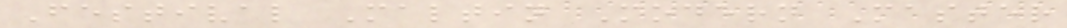Festival Maltin Modern Master
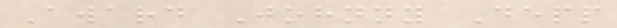Award Johnny Depp
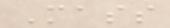Mass
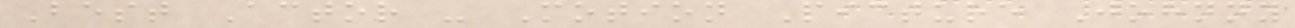Best Actor - Motion Picture Johnny
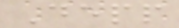Depp
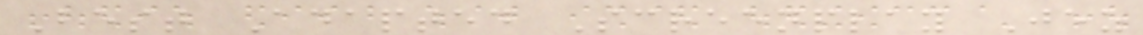Best Adapted Screenplay Jez
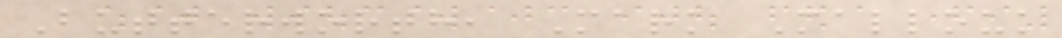Butterworth, Mark Mallouk
